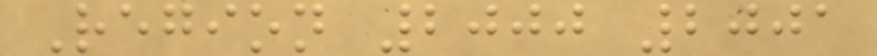Region 2000 2001
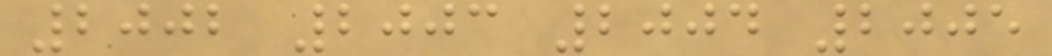2002 2003 2004 2005
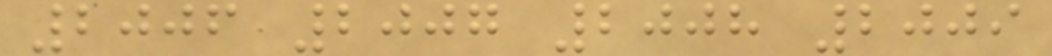2006 2007 2008 2009
